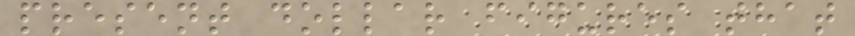present dollar figures that
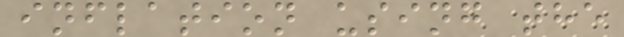inflation using the
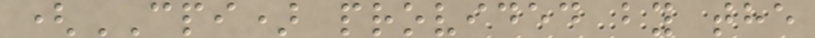(CPI) provided by the
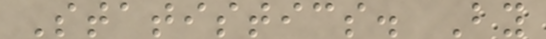Statistics. By
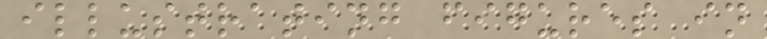illustrating figures in
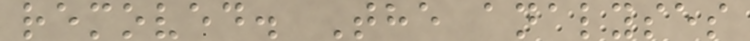removed. The analyses
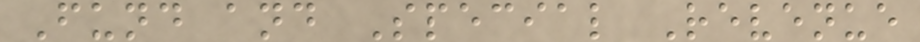Fund and Special Revenue
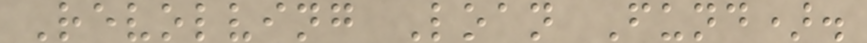Revolving Loan Fund).
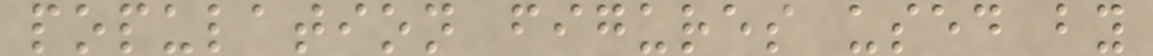population figures used by
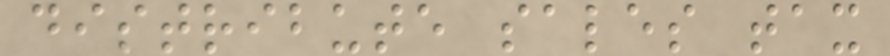distribute sales tax
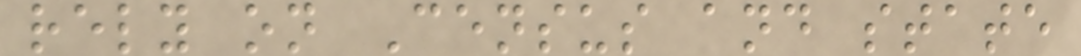rely on Census and state
